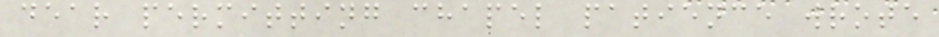dear permitting chapel patience wrote
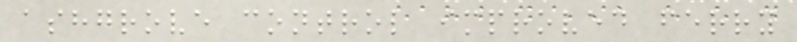ashgrove control improved ferry
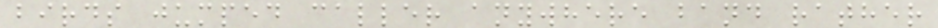birds jumped caller anywhere band rather
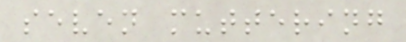seven muttering
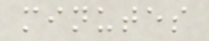minutes
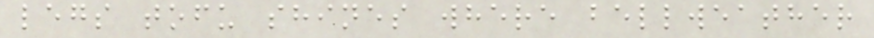legs tofu shines where bellweather
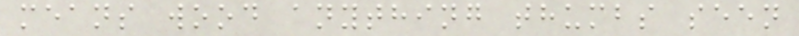means wood anything thumbs seen
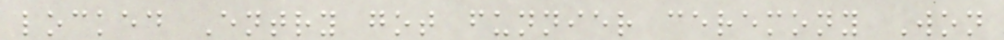locked Entry got funnier ceremony Won
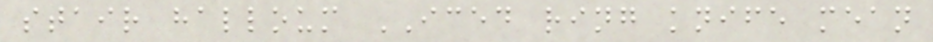stair halloum ICED ring knife mean
